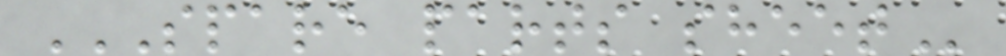SPARE PARTS SHEET
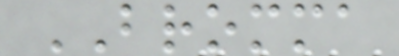BROMMA
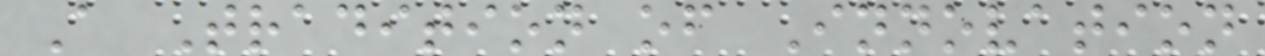A Tradition of Innovation
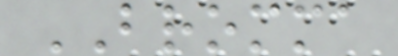BROMMA
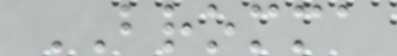BROMMA
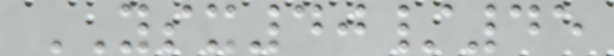YSX40/45
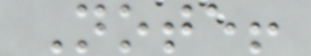Note!
